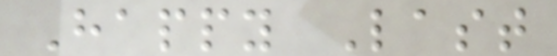Happy Last
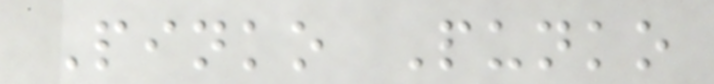Pinko Punko
